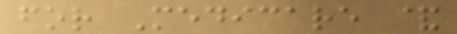for Medicare &
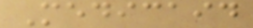Medicaid
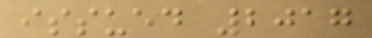issued 2017
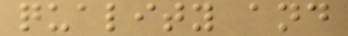quality and
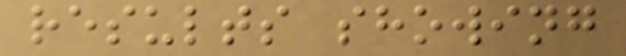results showing
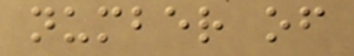number of
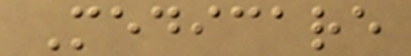Medicare
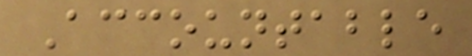Accountable
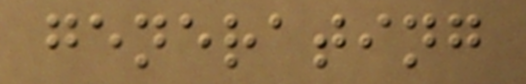generating
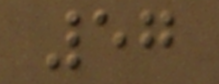57
